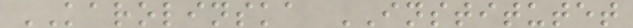KAROLINSKA INSTITUTET
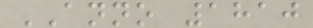ANNO 1810
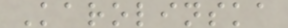Karolinska
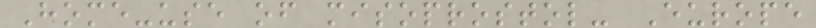Home-use of misoprostol- Europe
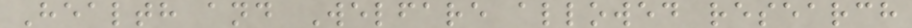Health and Welfare allowed research
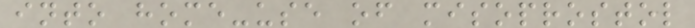into home-use of misoprostol
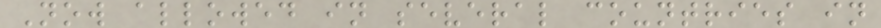Now allowed in several countries in
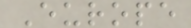Europe
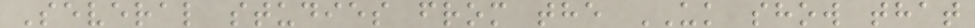Several studies from the UK show that
